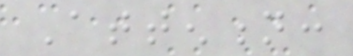Attention:
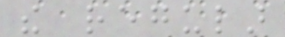the regular
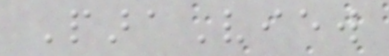ParaView
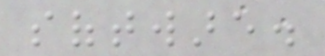software.
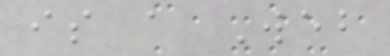is a Web
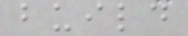build
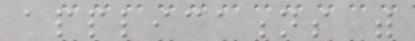applications with
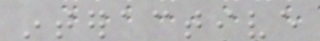interactive
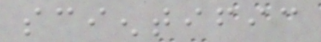scientific
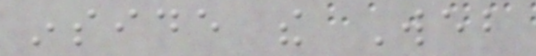inside the Web
